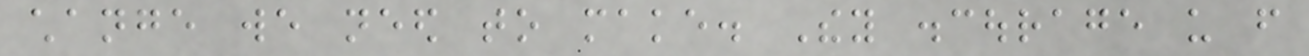change we need to make. They discourage us from
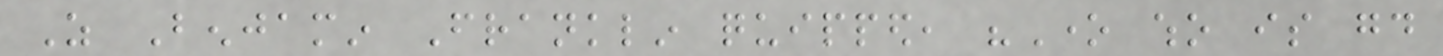As Benjamin Franklin quipped, "One who is good
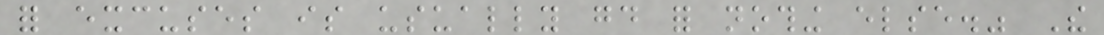for excuses is usually good for nothing else." The
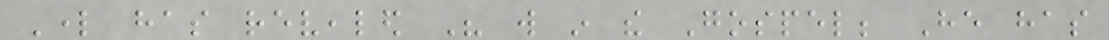Lord has revealed His will in the Gospel; He has
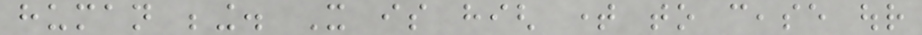human being. It is high time to cease our
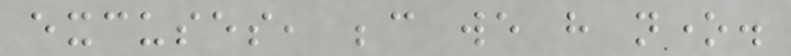excuses, because we have none.
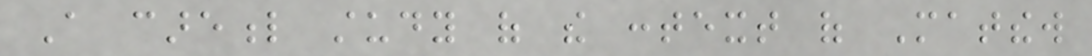A careful study of the context of Matthew
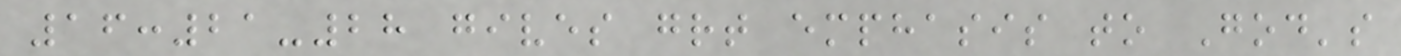16:21-28 gives great emphasis to God's
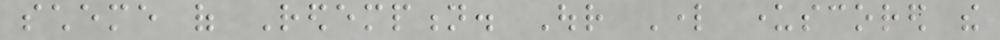scheme of Redemption. Our Lord underscored the
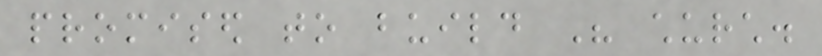promised to build His church.
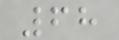68
